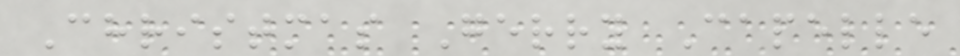Christmas Gerry Capelle
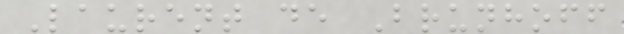Laurent de Brunhoff
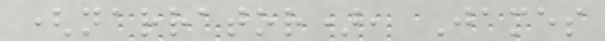(narrator), James
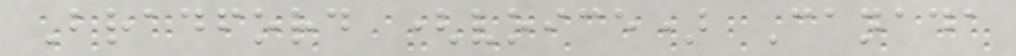Bradford (voice) Canada
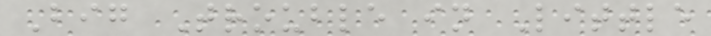Big Trouble in Little
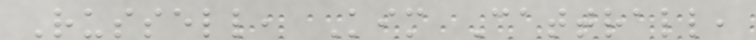Russell, Kim Cattrall,
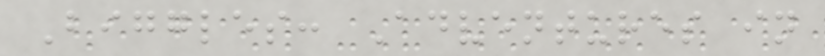Biggles: Adventures in
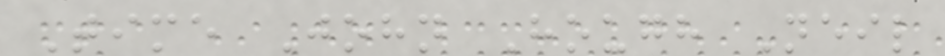Time John Hough Neil
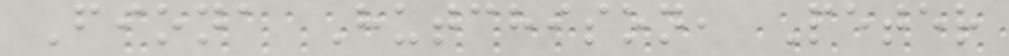Fiona Hutchison, Peter
